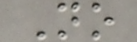No
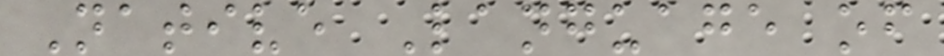Native Language of
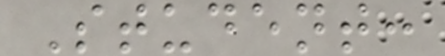Student:
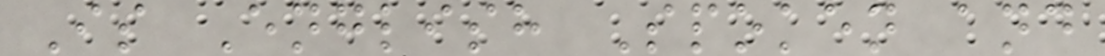Is English Spoken and
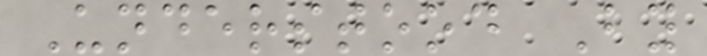Understood By
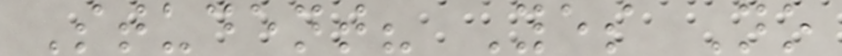Student? Yes No
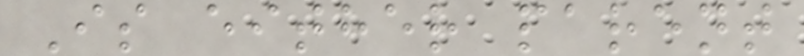Is either parent
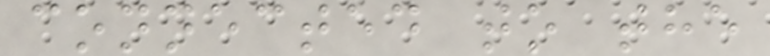connected to the
